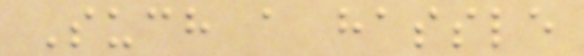Such a hassle
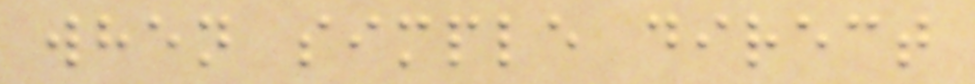when simple direct
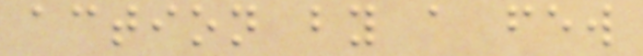action by a few
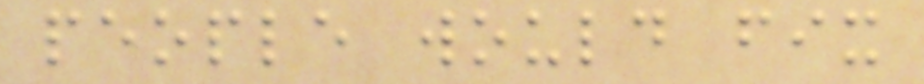people would fix
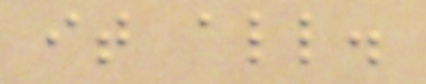it all.
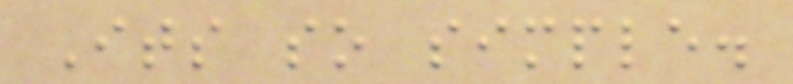Its so simple.
